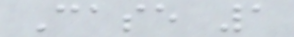Case 1
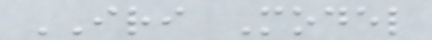IRI Model
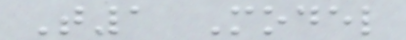T1 Model
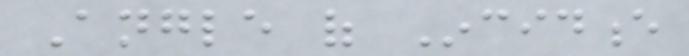Angle of Incidence
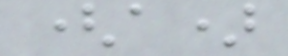(a)
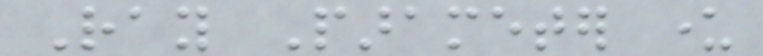Ray Parameter under
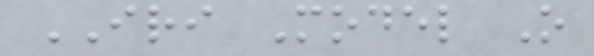IRI Model O
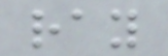ray
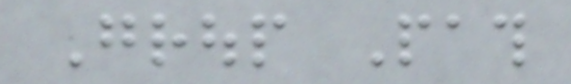Group Path
